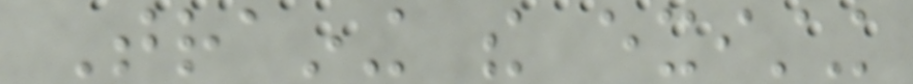Training the existing
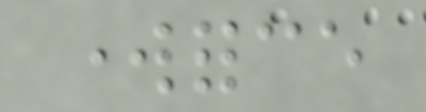workforce
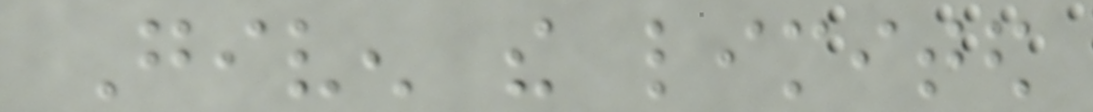Given the limited
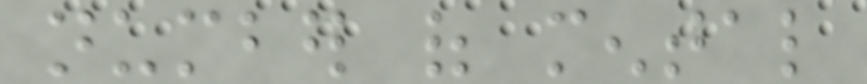number of mental
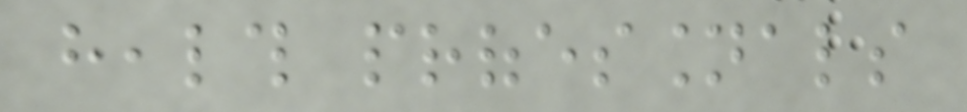health professionals
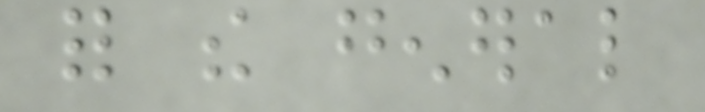for the general
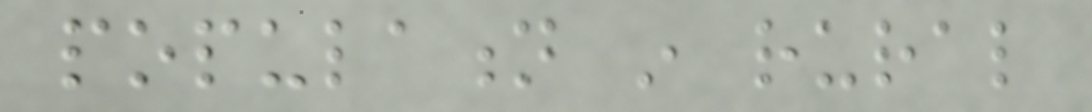population in rural
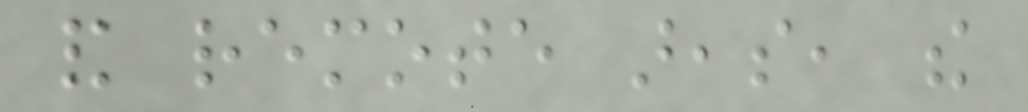and remote areas, the
